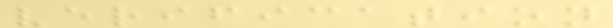verification
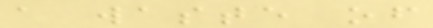a waste of
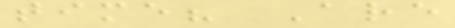time? Are
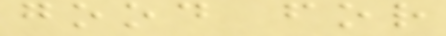good for
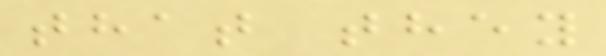that they
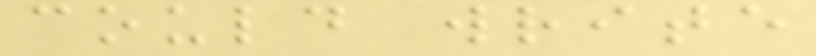could write
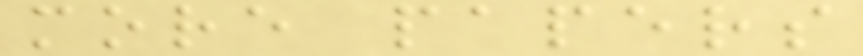more papers
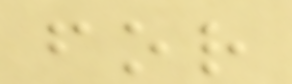for
